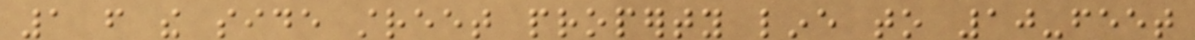1 from the side street property line to 10-feet
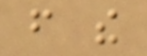from the
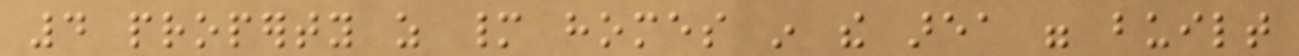4 property as many homes in the area were built
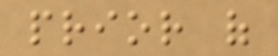prior of
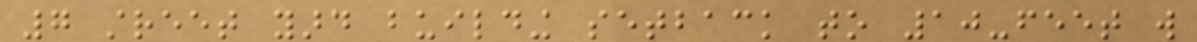7 street yard building setback to 10-feet will
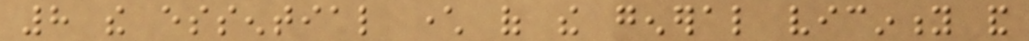8 the essential character of the general vicinity and
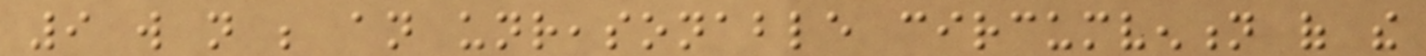9 will not be an unreasonable circumvention of the
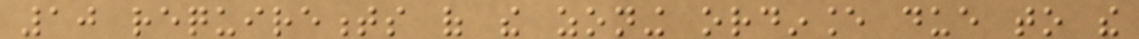10 requirements of the zoning ordinance due to the
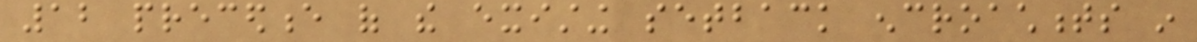12 precedence of the existing setback encroachments in
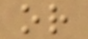or
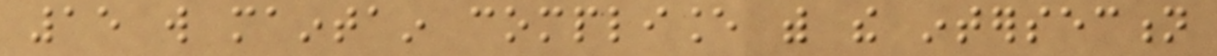15 will maintain compliance with the intersection
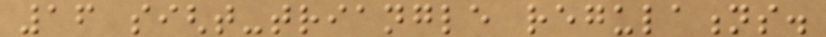16 sight-triangle regulations.
